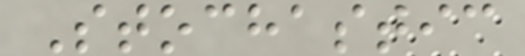Stochastic
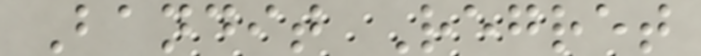Bandit Regret
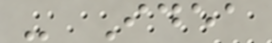- Idea
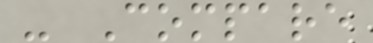- Compare
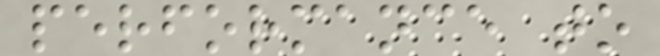performance to
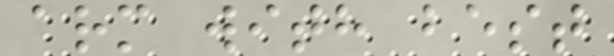arm with best
